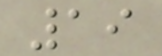19
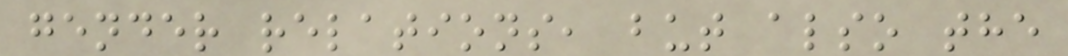gender relations, but also the
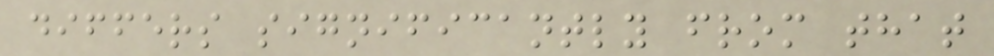differs significantly from that
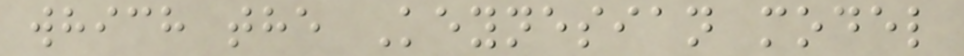which the Keynesian model
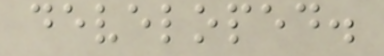developed.
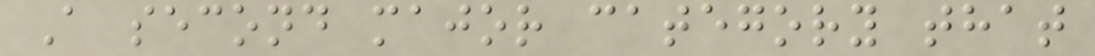A second major category that
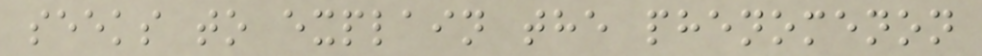seeks to explain the phenomenon
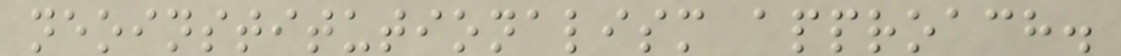neoinstitutionalism approach.
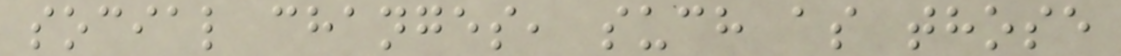social changes, such as those
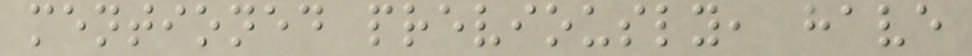mentioned previously, have
